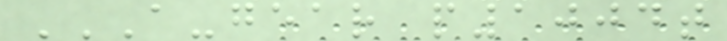A-GEAR P1004T
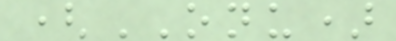(ONU)
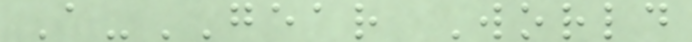A-GEAR World
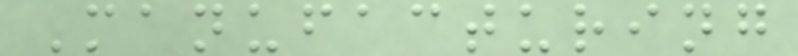Manufacturing
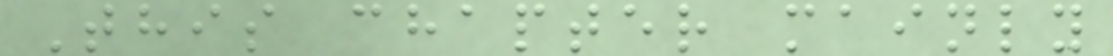This chapter mainly
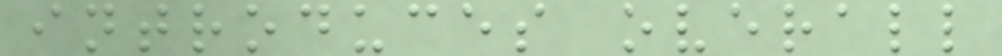introduces overall
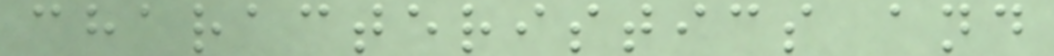characteristics and
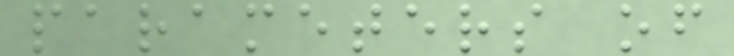parameters of
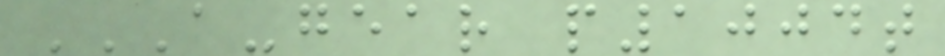A-GEAR P1004T
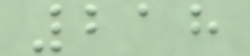218
